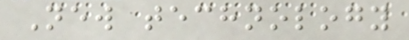New technology
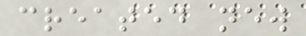created new
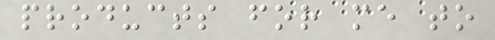products for me to
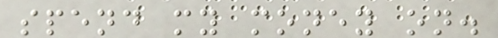spend my money on.
